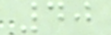40
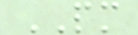PM
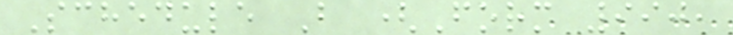Schedule B (Form 990,
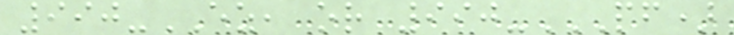990-EZ, or 990-PF)
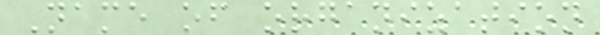Name of organization
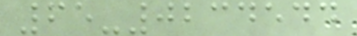65-0234544
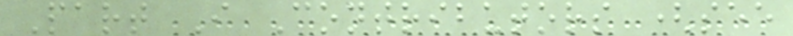Part I Contributors (see
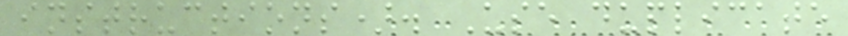instructions). Use duplicate
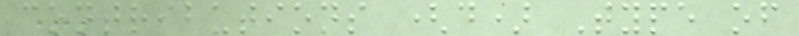contributions (d) Type of
